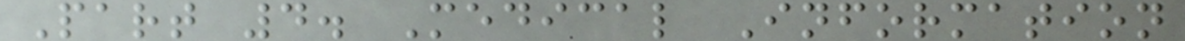Part 4. Medical Information
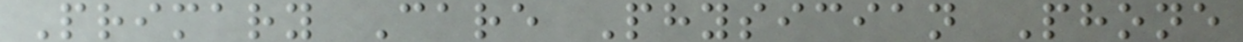Primary Care Physician Phone
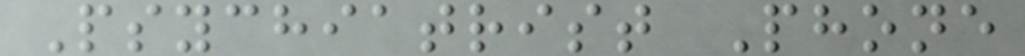Psychiatrist Phone
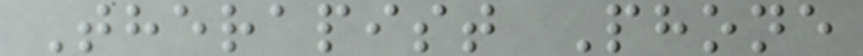Therapist Phone
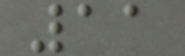11
